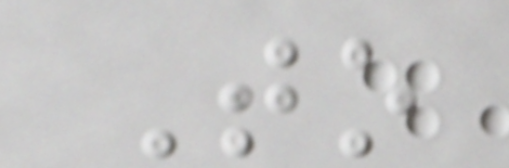To
